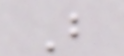B
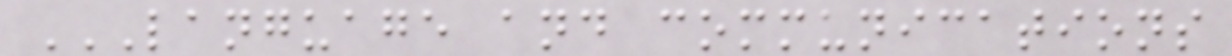LANGUAGE AND COMMUNICATIONS
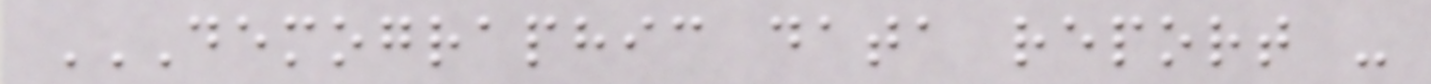DEMOGRAPHIC DATA REPORT -
